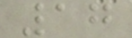17
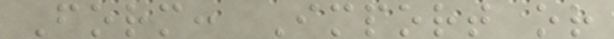Form: Import or
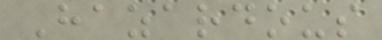Hazardous
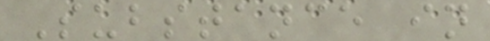Substance in
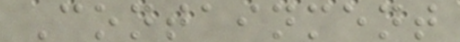Containment
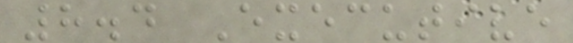8.4 Executive
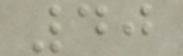40
